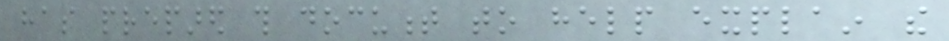has prepared this document to help explain the
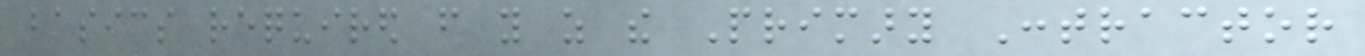basics required from you as the Primary Contractor
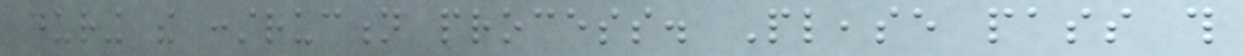during the construction process. Please pass this
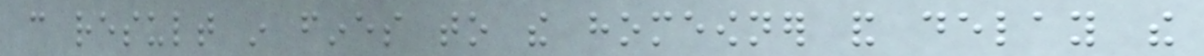can result in fines to the homeowner and delay the
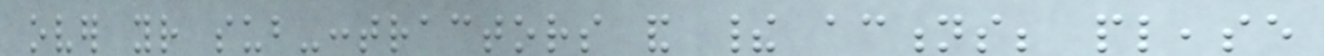over your sub-contractors and their actions; please
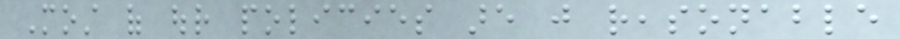Most of our policies are just reasonable
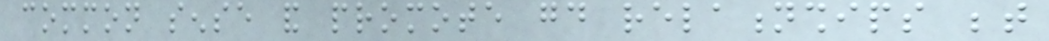common sense and promote good relationships between
